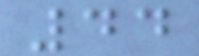44
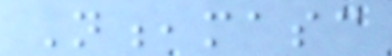N,masc
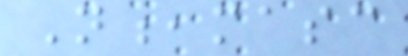N,masc
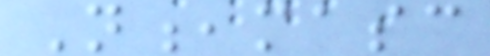N,masc
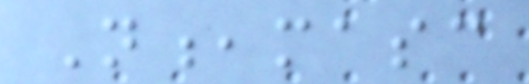N,masc
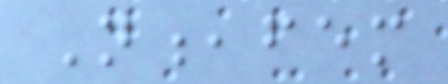N,fem
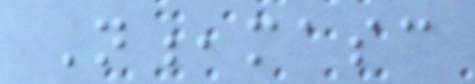N,masc
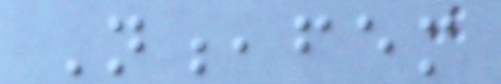N,fem
